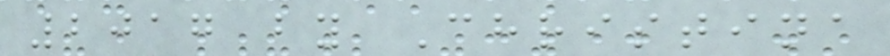2017 by Christina
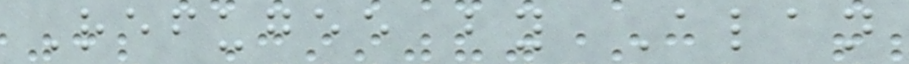Refugee by Alan
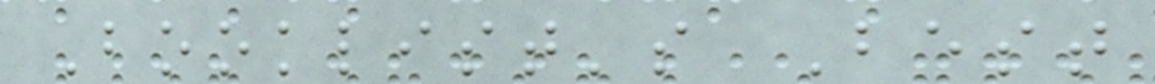Booklist's Best
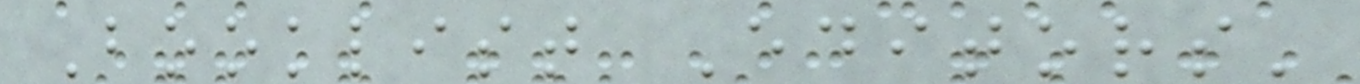Booklist Editors'
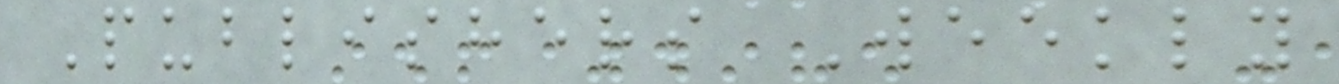Publishers Weekly
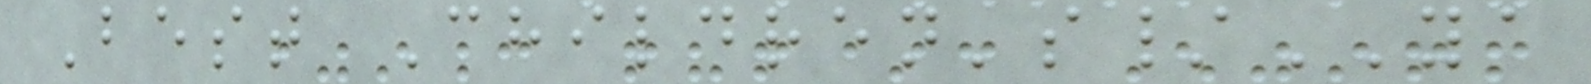Best Children's/YA
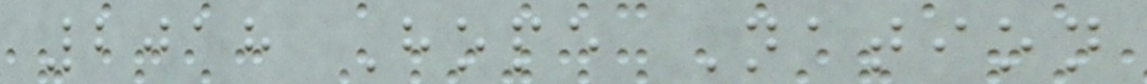2018 Hope Nation
